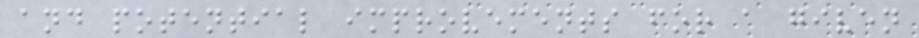and potential improvements for a given
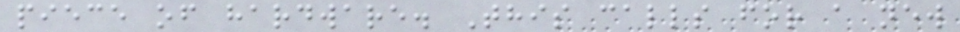piece of hardware. This calls for a new
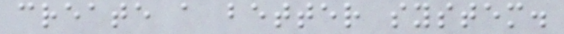create a better system.
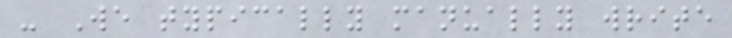- We typically manually write
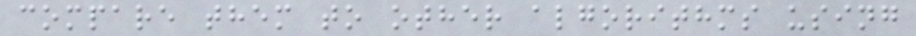compare them to other algorithms using
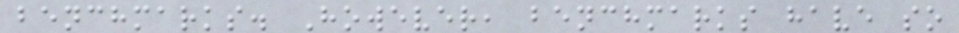benchmarks. However, benchmarks have so
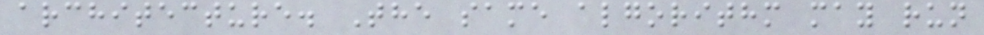architecture. The same algorithm may run
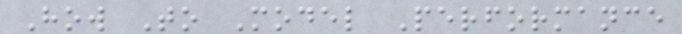How To Model Performance
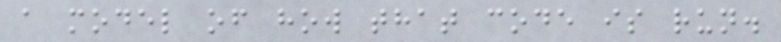a model of how that code is run.
